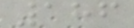186
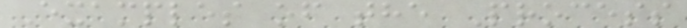Examples of the Process
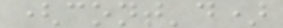(cont'd)
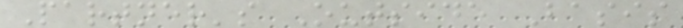Partner's Outside Basis
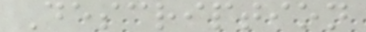Description
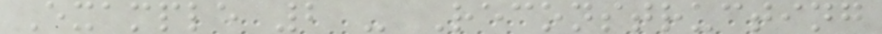Example 2 - Reconstructing
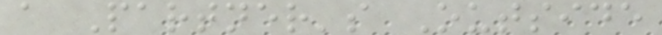a Partner's Outside
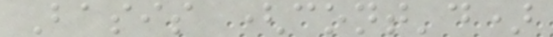Basis (cont'd)
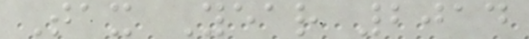Tax Year 2014
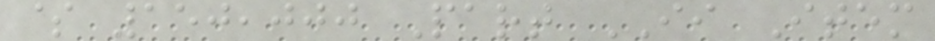$ 150,000 Part II Item
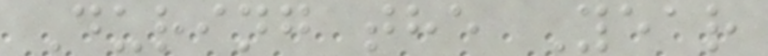During the Year
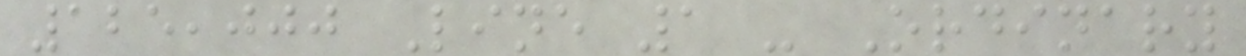125,000 Line 1 - Ordinary
